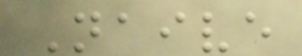Naive
